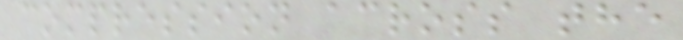compression across the
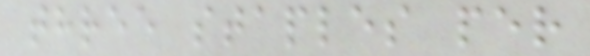three staples per
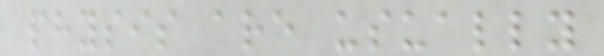physis are usually
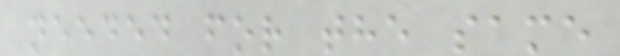needed for the same
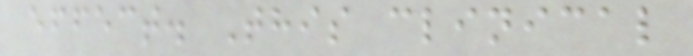effect. This clinical
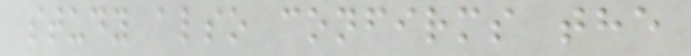study also confirms the
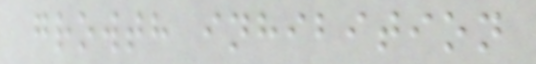growth inhibition
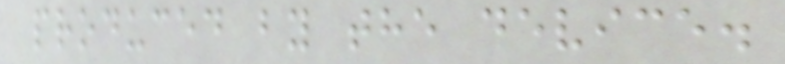produced by the device.
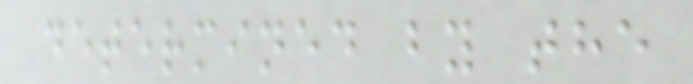determined by the
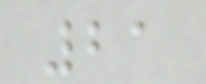21
